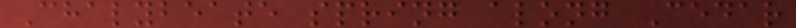Chalybeate spring along Cedar
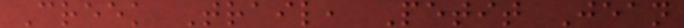Creek Trail, Petit Jean
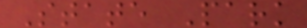State Park
